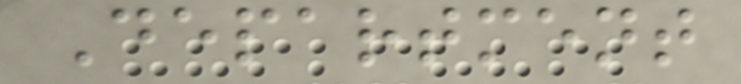Department
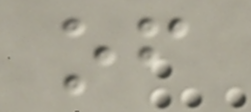of
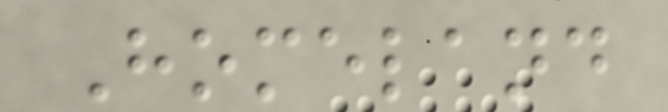Homeland
